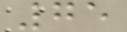75
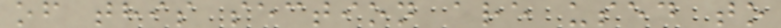of this section are used to
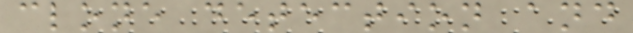clone detection and
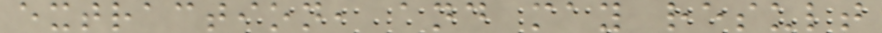extraction, and may result
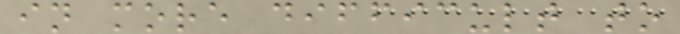in more difficult to
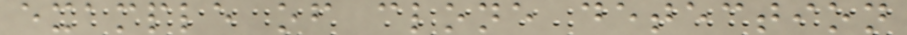example of clone detection
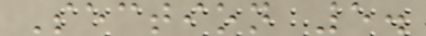Section 5.
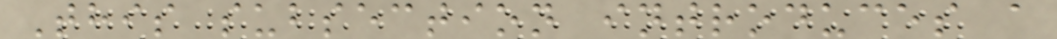This subsection introduces a
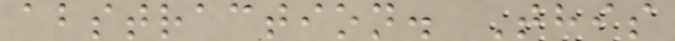abstraction. This
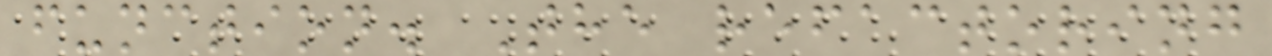function. The refactoring
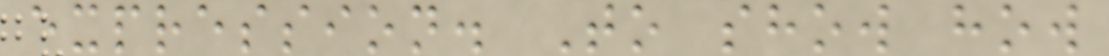expression. To show how
